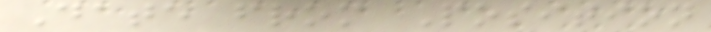Date from Position
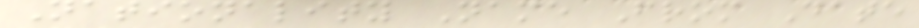Nationality Name From Date
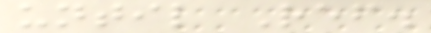until Ref.
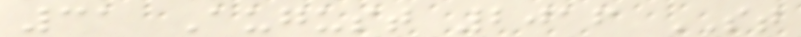31 August 2016 ST
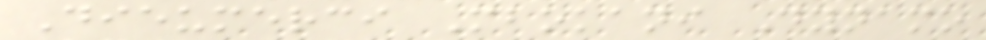Dieumerci Mbokani Dynamo
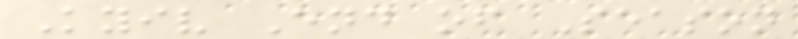Kyiv End of Season
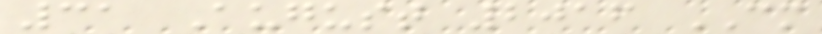31 August 2016 CM
